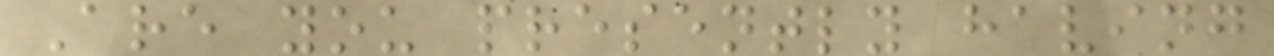Are you presently having
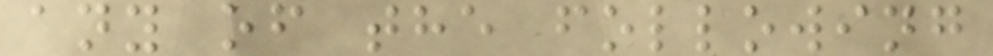any of the following
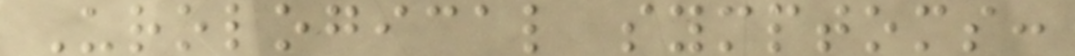Urological symptoms:
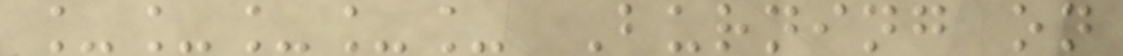_____ Burning on
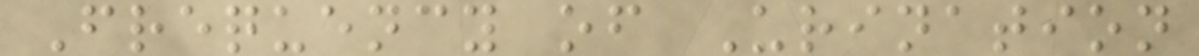Frequency of Urination
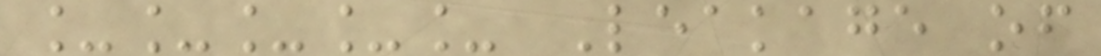_____ Leakage of
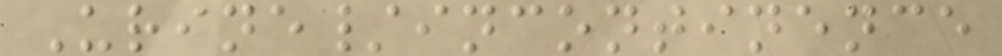Urine/incontinence
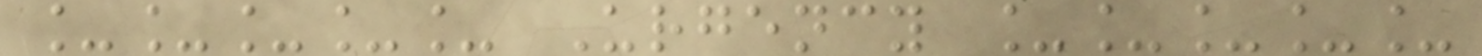_____ Urgency _____
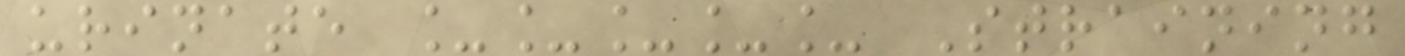urinate _____ Straining
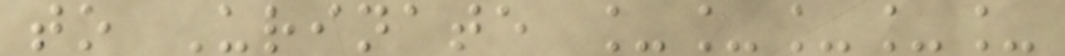to Urinate _____
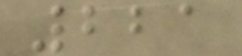221
